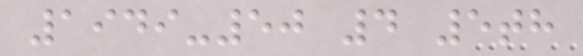1949-50 4 5th
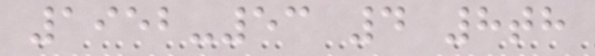1952-53 4 8th
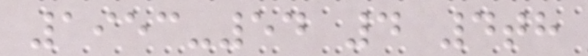1953-54 4 4th
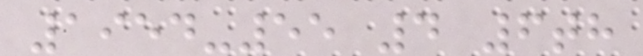1954-55 4 6th
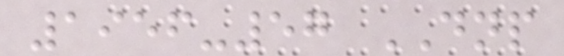1956-57 DNP
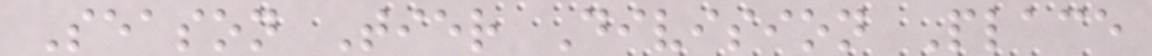Season Tier Division Place
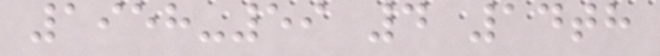1958-59 4 14th
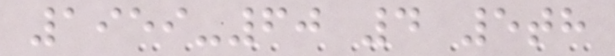1959-60 4 5th
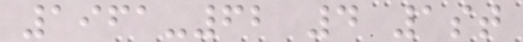1961-62 4 1st
